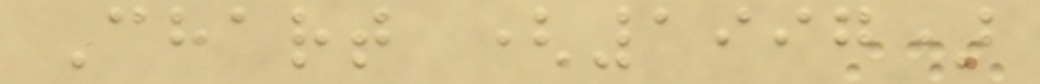Chart (1997)
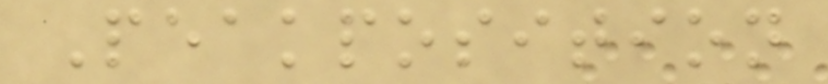Peakposition
